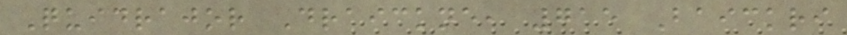Quidrajor Draickne, 715 Baickri
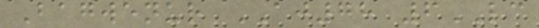Bagwenur AJ78 6LC
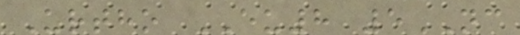Urtho EU8 5NC
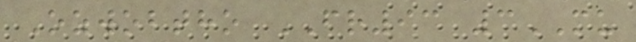Ozwobtho FR93 3MU
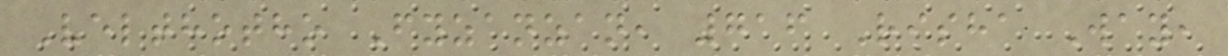Velthotho Fyzanzan, 716 Risha Way,
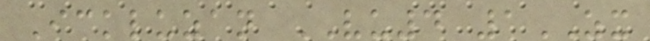Ickluzan VU4 1ZX
